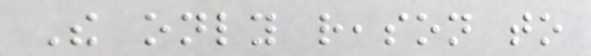The only reason to
